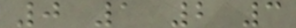0 1 2 3
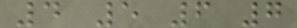4 5 6 7
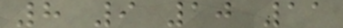8 9 10 11
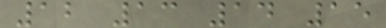12 13 14 15
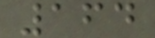164
